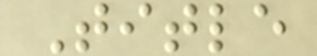Title
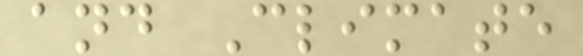and Climate
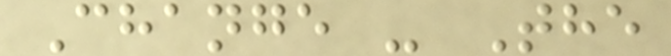Change - The
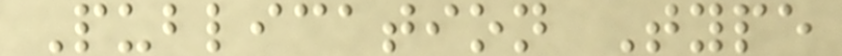Publication Type
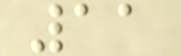11
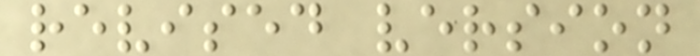revised version
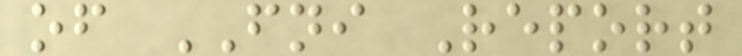of FNI Report
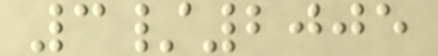3/2005
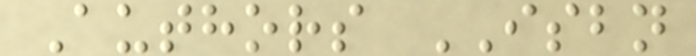Authors ISBN
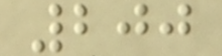200
